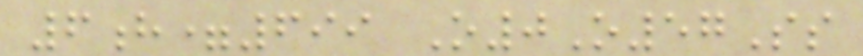6h=699 O0O57Ss
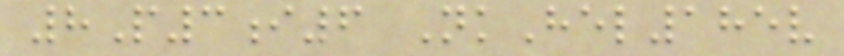8P3i6 NkHel185v
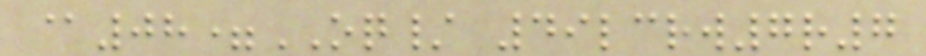@08=OQ/ 49lcrw7r7
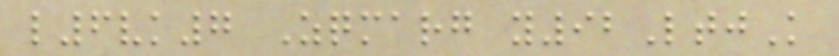l6vk7 Zqmarg y92LtjK
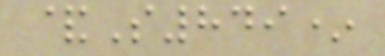&S849*
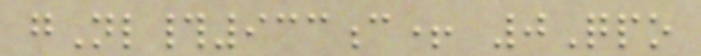gNl#933c+ 0Qpo
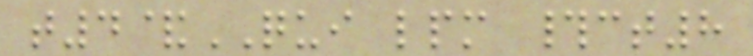t4&QUI lpm #ct8
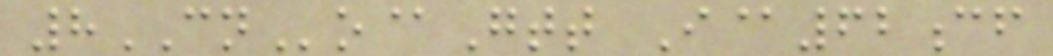8CNo@Gtt I@62cf
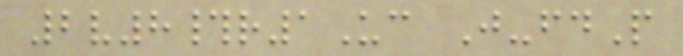2v8#r1Uc J-fdP
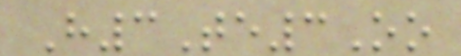H3Te3Oo
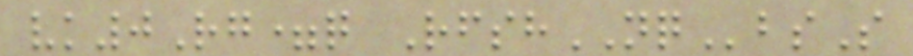vk0Rg=q RfshNQbsS
